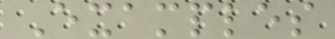Examples
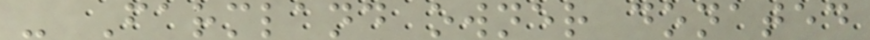- Farmland owner donated
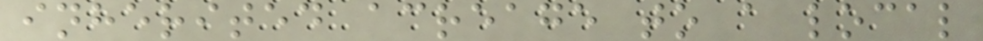inherited acreage to a local
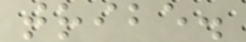tribe.
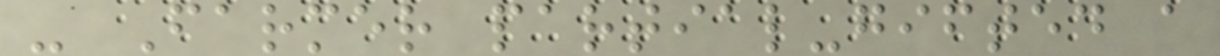- Farmer partial-gifted a
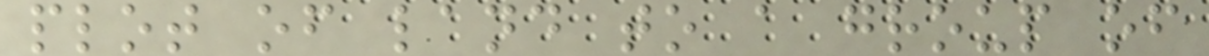plot of land to a group of
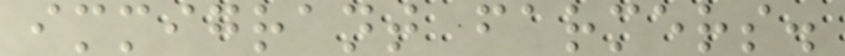immigrant farmers.
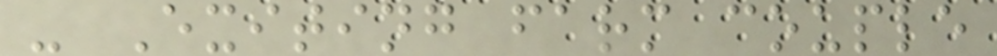- Exiting farm couple
